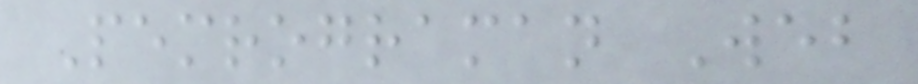Pemrograman Web
